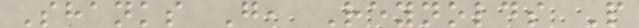Shanks G, Reynolds P
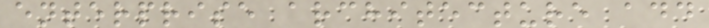enterprise architecture add
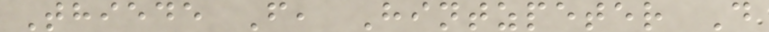Thiede F, Hintzpeter D
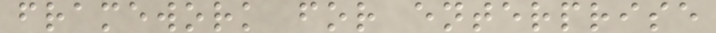framework for enterprise
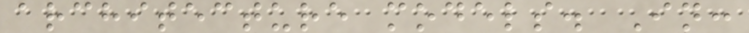architecture models. In:
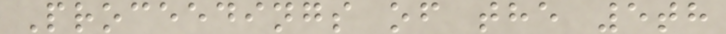Proceedings of the 5th
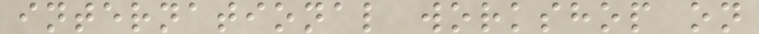international workshop on
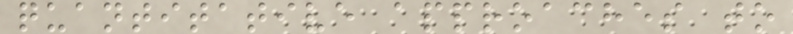quantitative approaches to
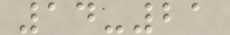14-21
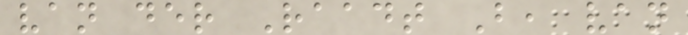van der Raadt B, van
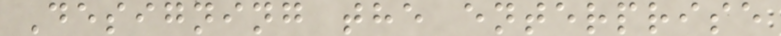Designing the enterprise
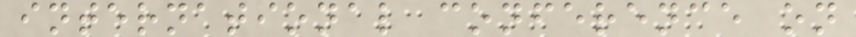international conference on
